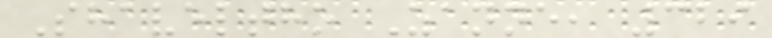Shaveltho Zanne, 329
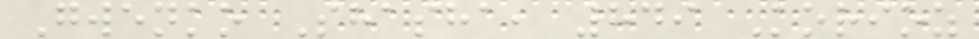Gwenko Shasha, 849 Korioz
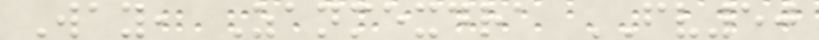Way, Zanmexdra FV50
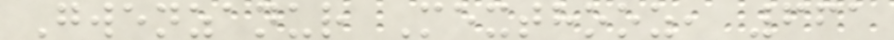Gwenzanur Mexthooz, 661
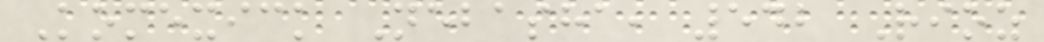Komexick Nebasha, 542 Rioz
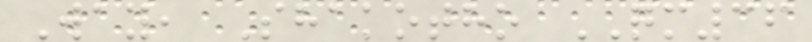Way, Shakotho QM36
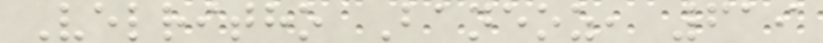Velritho Baneoz, 619
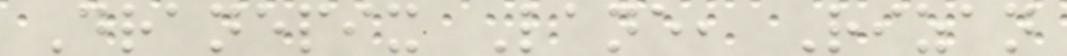Dranepix Lane, Rizan
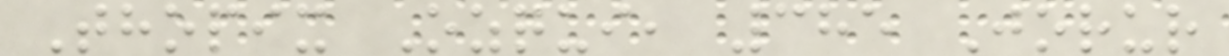Thopix Ozqui, 385 Jorur
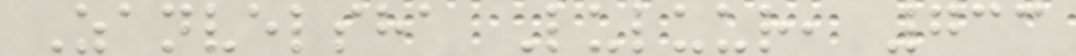Zanvelsha Luluur, 733
